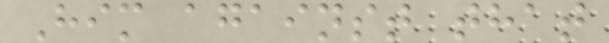Him against that
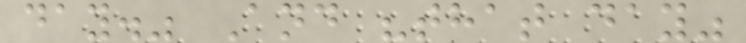day." And "that day"
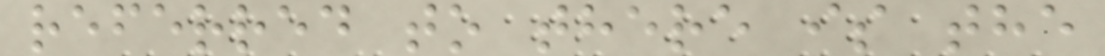referred to there is the
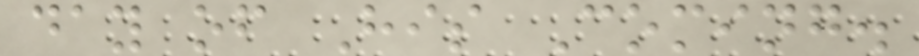day of His Coming.
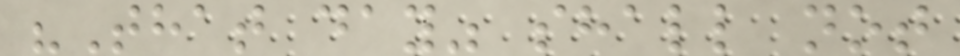"That day" shall not
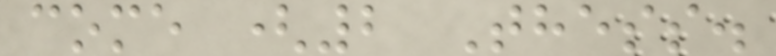come (2 Thess.
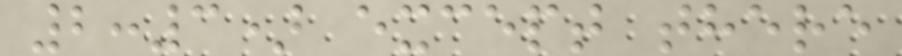2:3) except there
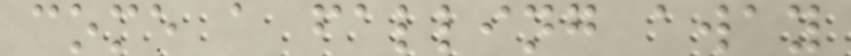come a falling away
